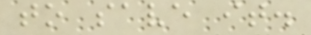to save it.
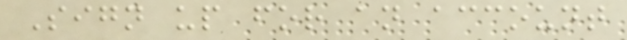Sign up for an account
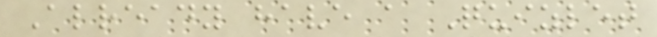Already have a Quizlet
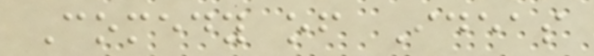Comedy of Ideas
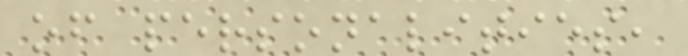of personalities,
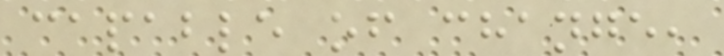capable of change,
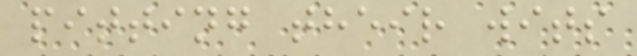pitting their wits
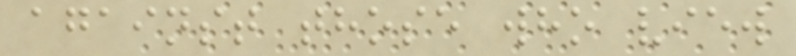against those who view
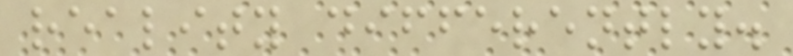reality differently.
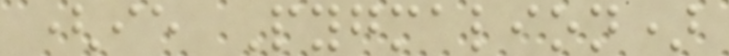(ie Pygmalion)
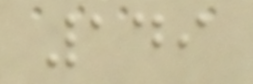149
